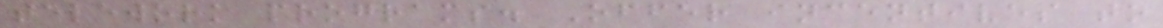telework programs. Offer incentives to
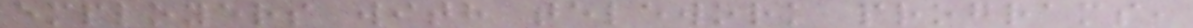employers with telework programs,
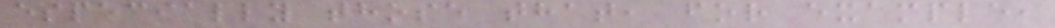especially those that, for example,
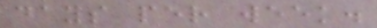days per week.
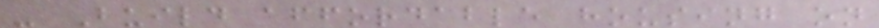- Build affordable housing on
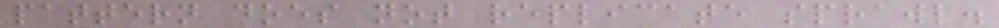pattern does not replicate sprawl.
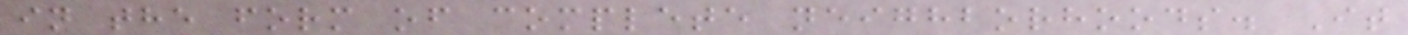in the form of complete neighborhoods. It
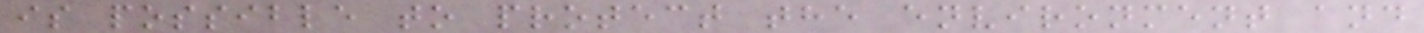is possible to protect the environment and
